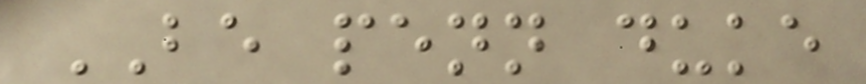BE penn duke
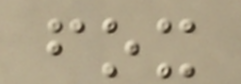fox
